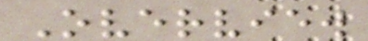Overview
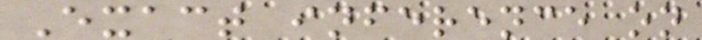Exact inference on
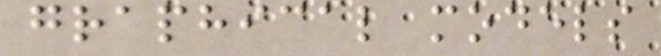graphical models
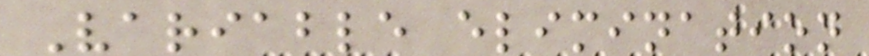Variable elimination
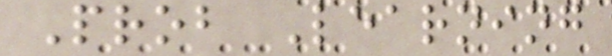Prob Learning
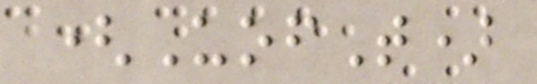(UofT)
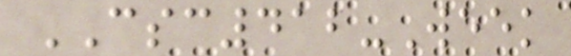CSC412-Week
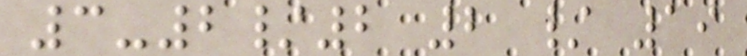3-2/2 2 / 19
